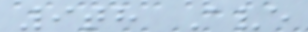9th Ave
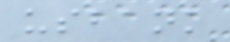usbank
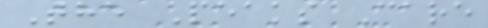The Peaks Care
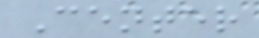Center
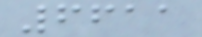6611
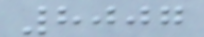8007
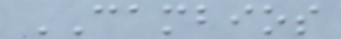CAMBIOS
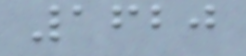1620
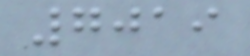7019
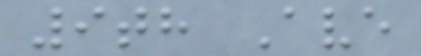9th Ave
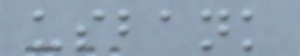usbank
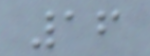16
